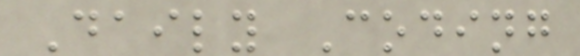Daily Coding
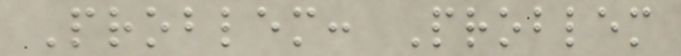Problem: Problem
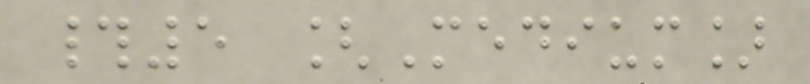#5 [Medium]
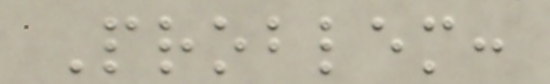Problem:
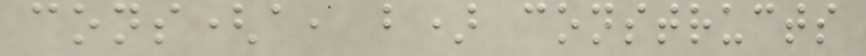cons(a, b) constructs
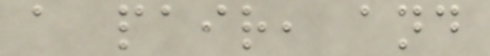a pair, and
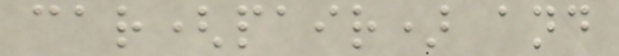car(pair) and
